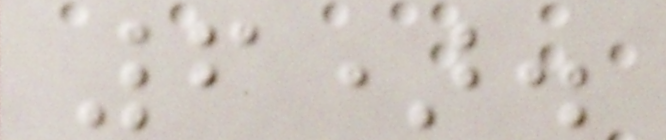6).
